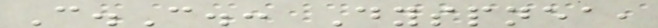C.C.: Dyspnea,
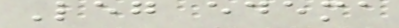Leg edema
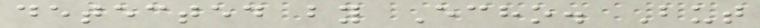detected by Echo. But
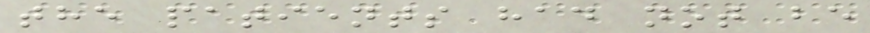the patients had not be
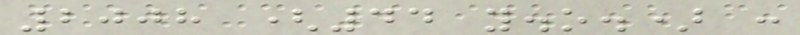2008 (44 y.o.) :
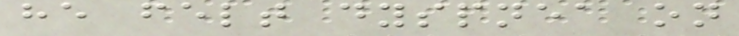he felt dyspnea on
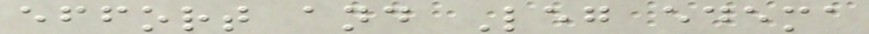effort and Leg edema
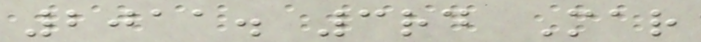2011. 3rd Mar
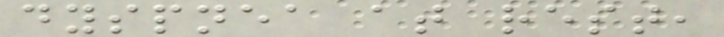dyspnea at rest,
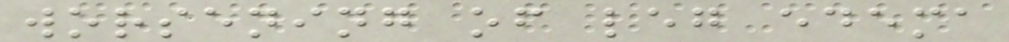worsening of leg edema
